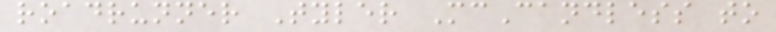roadrunner Tyler McCandless to
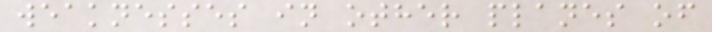weaknesses in other planes of
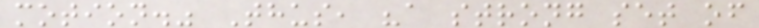motion." Thus, "a strong set of
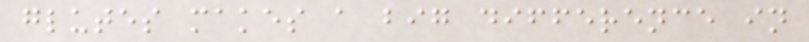glutes makes a big difference in
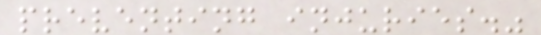preventing injuries."
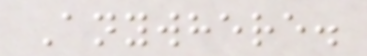Anywhere.
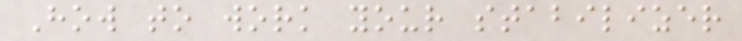How to work your stabilizer
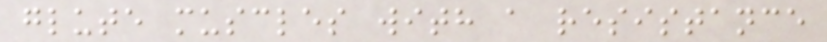glute muscles with a resistance
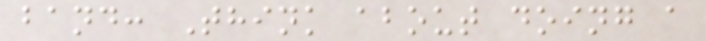band: Think about doing a
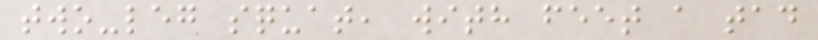two-leg squat, with feet a tad
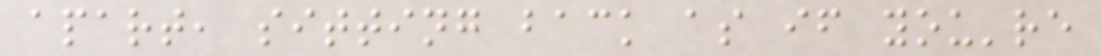apart, sitting back as if you're
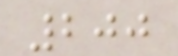200
